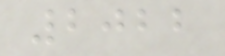2022
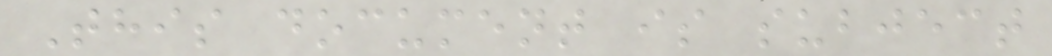This document is subject
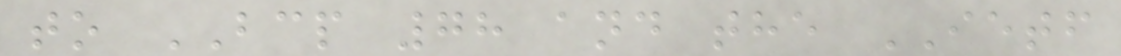to BCP 78 and the IETF
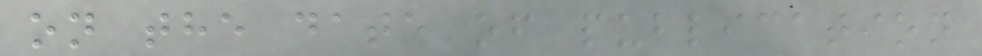on the date of publication
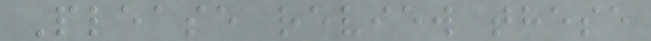Please review these
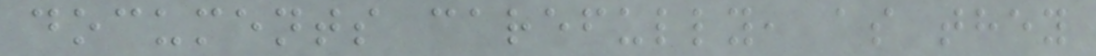documents carefully, as they
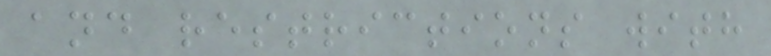and restrictions with
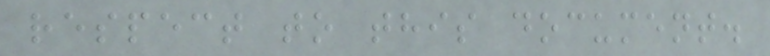respect to this document.
